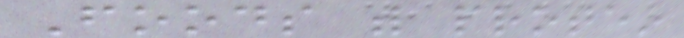Foods with protein
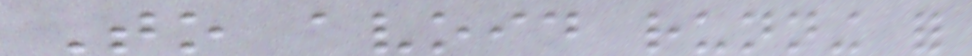To avoid running for
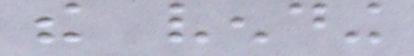the vending
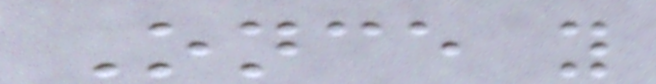Once you
